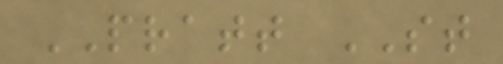PRATT ST
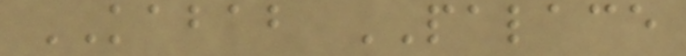KABAB PALACE
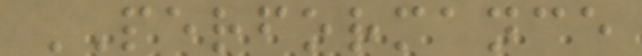PERFORMANCE
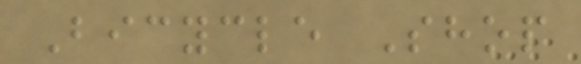Bicycle Shop
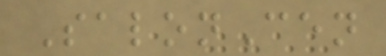SalonCen
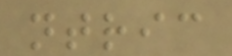ntric
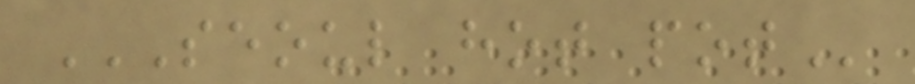SEOUL HOT POT
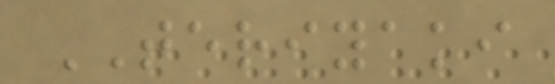TERIYAKI
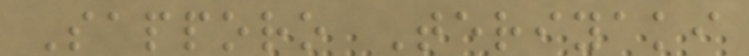Sapporo Teriyaki
